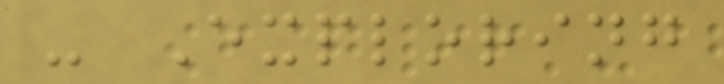- Exploring
